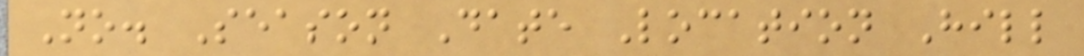No. Season Date Location Hill
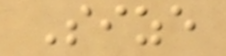Size
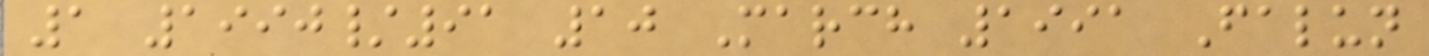1 1990/91 10 March 1991 Falun
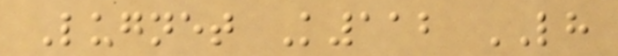Lugnet K112 LH
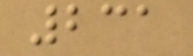231
